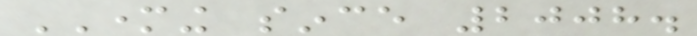MOTHERING since 2008.
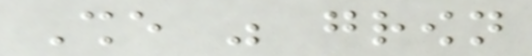She was grown
